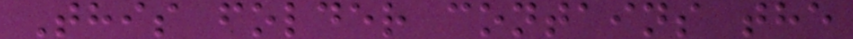This folder contains the
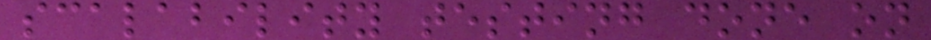scalability testing done on
